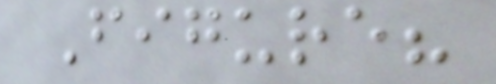Figure?
